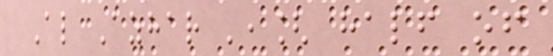Al Azhar ',[ half of
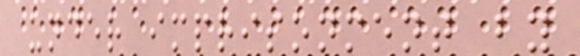under imprisonment by
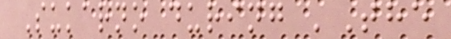Sukarno during 'The
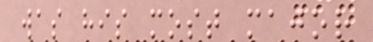was his most major
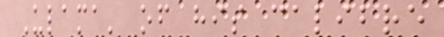Ulama' of his calibre
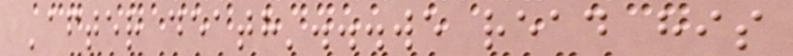'after death'...we read his
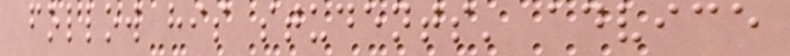follow his students' advice
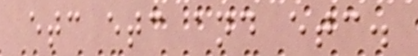etc etc and etc.
